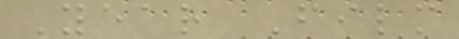Year Film
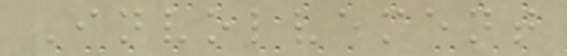Involvement
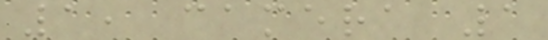1, camera 1
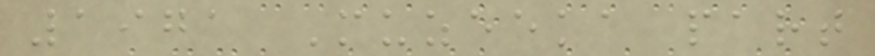1971 Muzeeka part
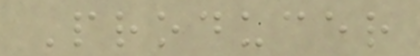Producer
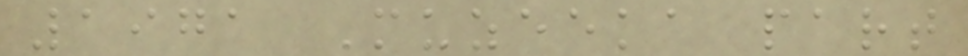1971 Muzeeka part
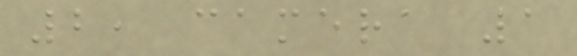2, camera 1
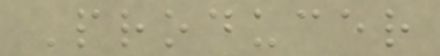Producer
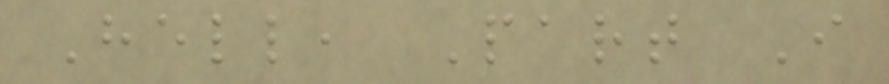Hell, Part I
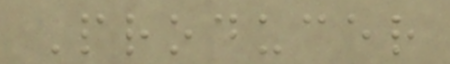Producer
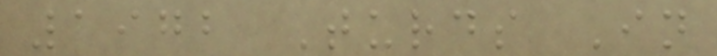1972 Turds In
